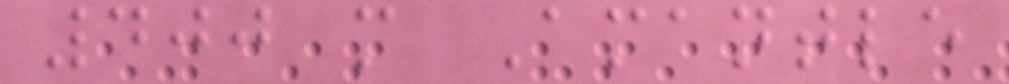400 m Amantle
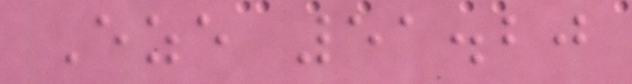Eze 51.20
